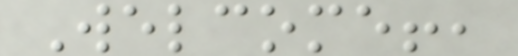Welcome!,
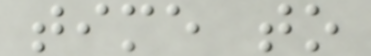time to
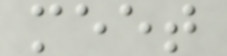meet
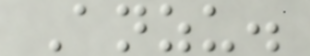Anzu.
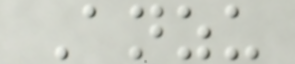Anzu
